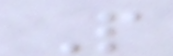P
